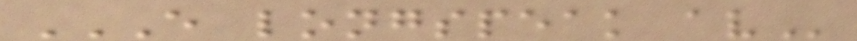E LONGSPEAK AV
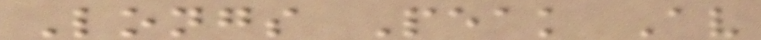Longs Peak Av
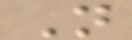N
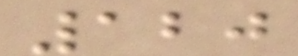120
